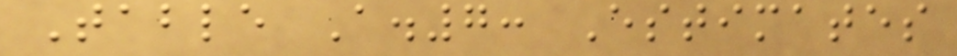Table A.7: Estimates
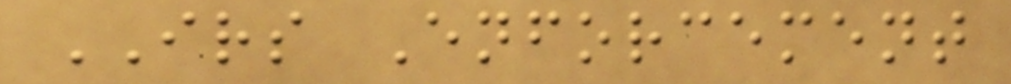IRS Enforcement
